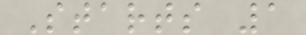Starts 1
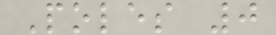Poles 0
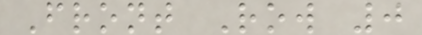Front Row 0
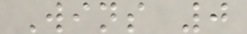Wins 0
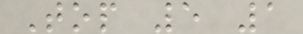Top 5 1
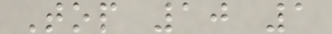Top 10 1
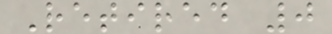Retired 0
